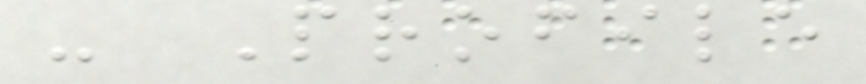- Profile
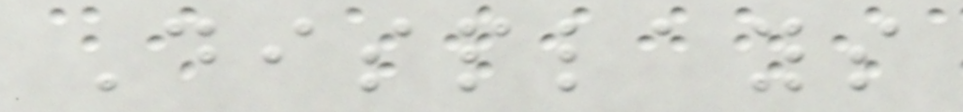Displays
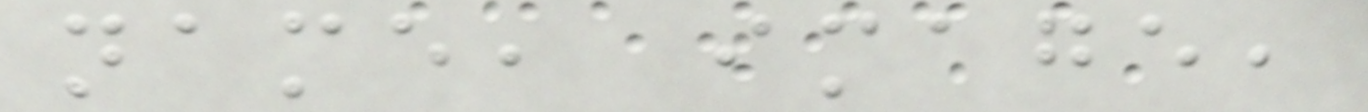name, image,
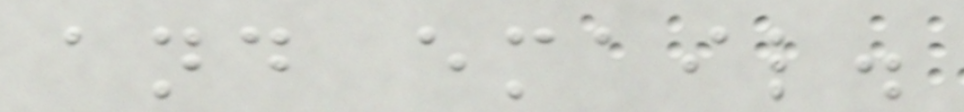and email.
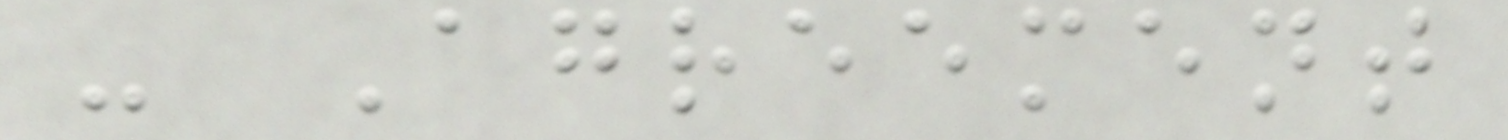- Agreement
